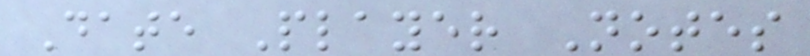Date Player Notes
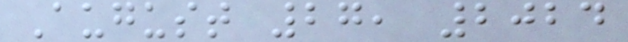August 27, 2024
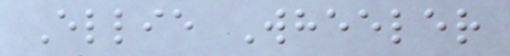Ellie Wheeler
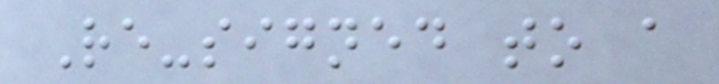Re-signed to a
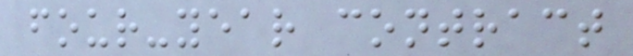four-year contract
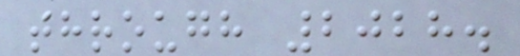through 2028.
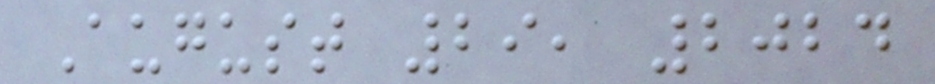August 29, 2024
